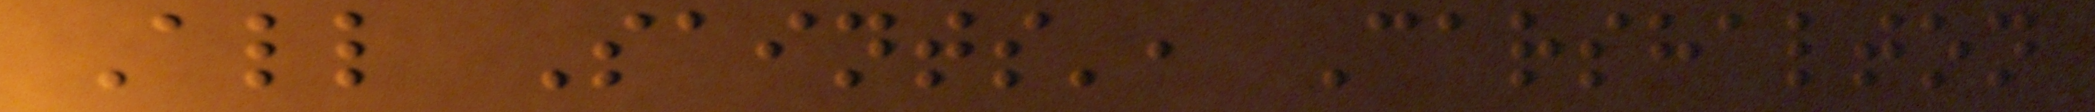All Saints', Carshalton
